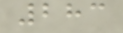283
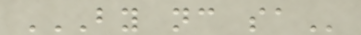BY NC SA
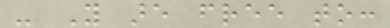- You are free to:
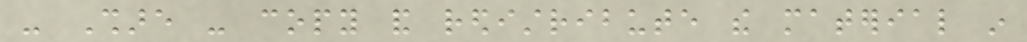- Share - copy and redistribute the material in
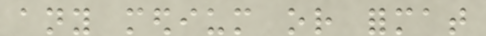any medium or format
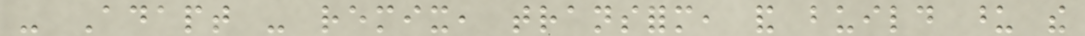- Adapt - remix, transform, and build upon the
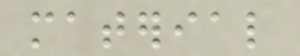material
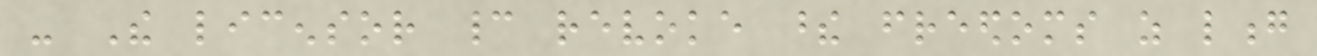- The licensor cannot revoke these freedoms as long
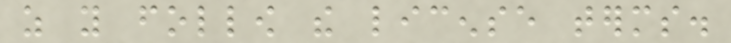as you follow the license terms.
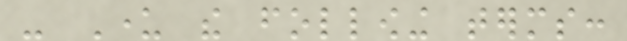- Under the following terms:
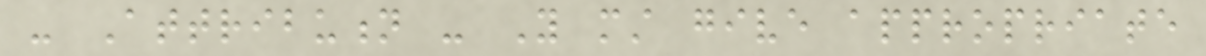- Attribution - You must give appropriate
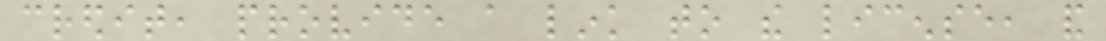credit, provide a link to the license, and
